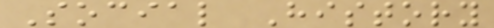Social History
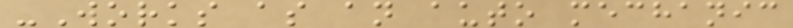-Works as an auto mechanic
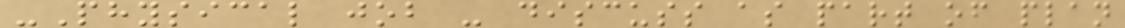-Physical job - discuss as part of plan
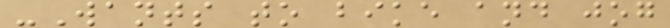-Wants to bike and jog
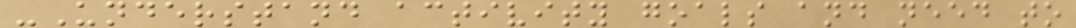-Understand activity goals and need to
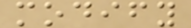modify
